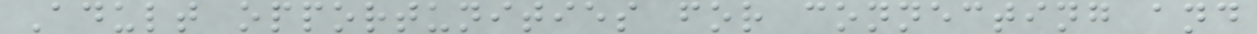Adult opportunities for connecting and
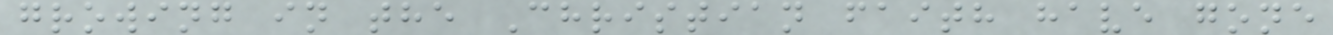growing in the Christian faith have gone
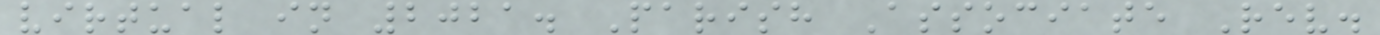virtual in 2021. Parish Associate Rev.
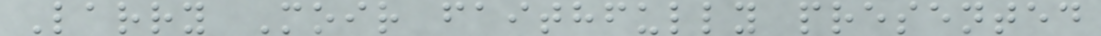Larry Moir faithfully presented
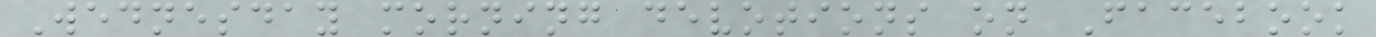Wednesday morning devotions on Facebook
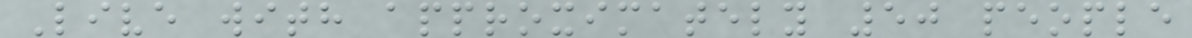Live with approximately 50 people
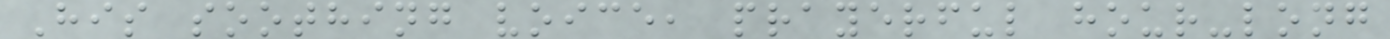His soothing voice, prayerful hour-long
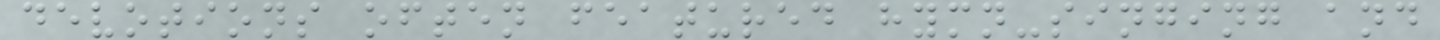devotions often featured hymn-singing and
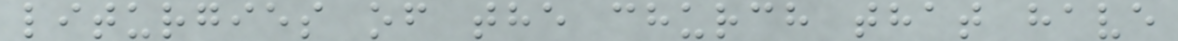liturgies of the church that have
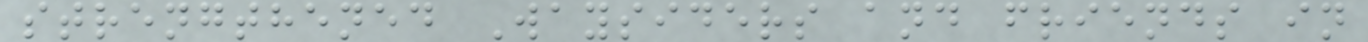strengthened Waysiders and friends in
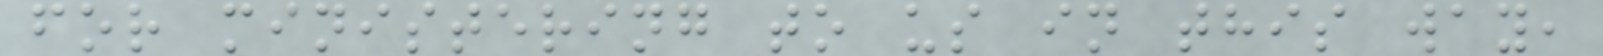for ministering to us in this way,
